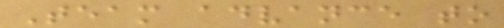Team advance to
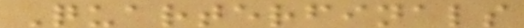Quarterfinals
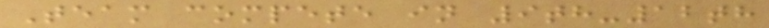Team compete in 9th-12th
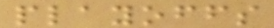playoffs
